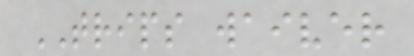TRIPS waiver
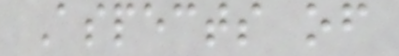Aspects of
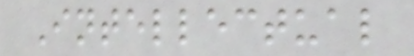Intellectual
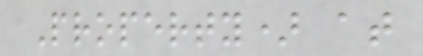Property) at
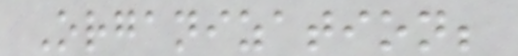Organization;
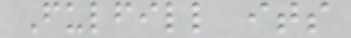Fulfill its
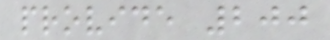provide 200
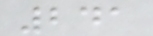241
